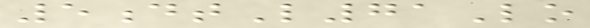5dtL71Lo
